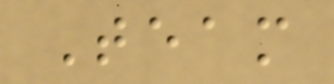Team
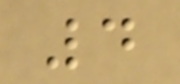4
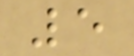5
